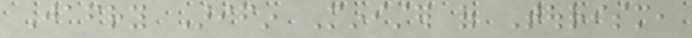Jafry Arifin Minister of Tourism,
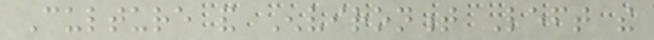Culture and Environment Left the
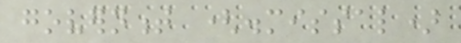government (dismissal)
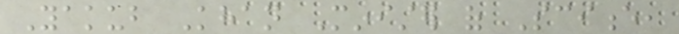Yakub Khan Minister of Science,
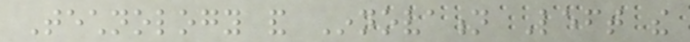Technology and Innovation Left the
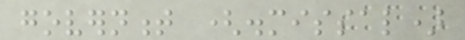government (dismissal)
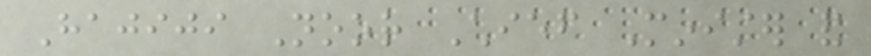Hajiji Noor Chief Minister and
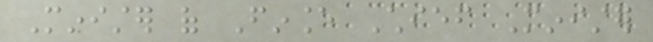Minister of Finance Chief Minister
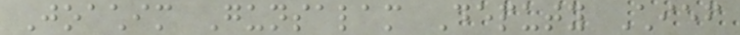Joachim Gunsalam Deputy Chief
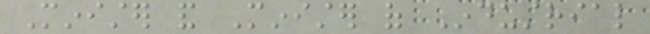Minister and Minister of Industrial
